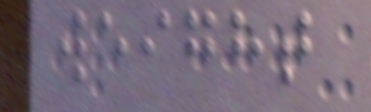weight
